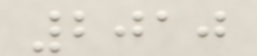2010
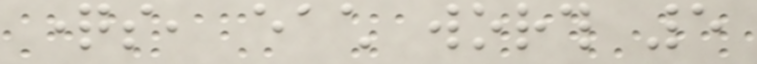questions, each worth 5
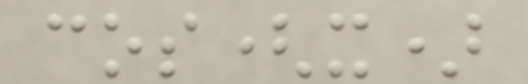cos(x)
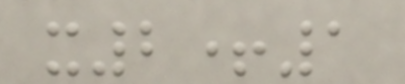x2+1
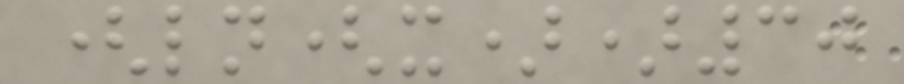(ln(x))30
